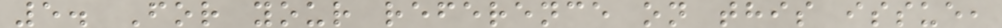5. For your reference on this issue,
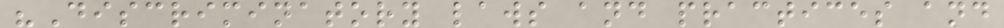"Discriminatory laws and practices and
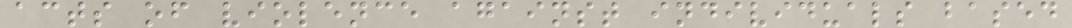acts of violence against individuals based
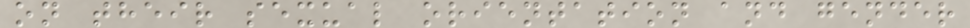on their sexual orientation and gender
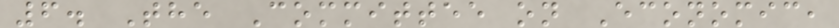6. The Committee on Economic,
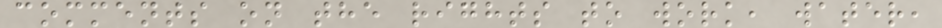comments on the rights to work, water,
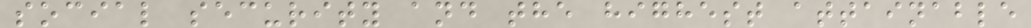social security and the highest attainable
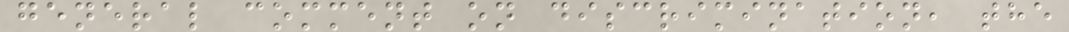general comment on discrimination, the
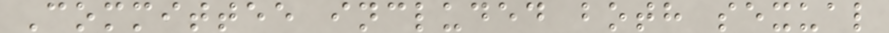Committee included both sexual
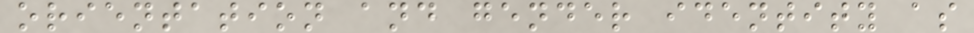orientation and gender identity as
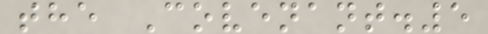the Covenant.5
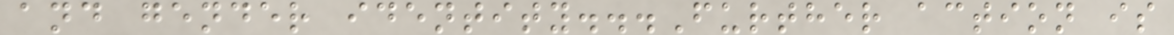and gender identity...Further action is
